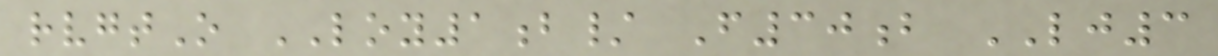rvgtO LOY1b/ F30b LJ3
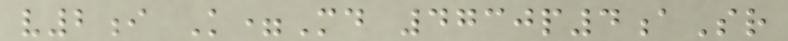v2i K=Md 4730p4aSr
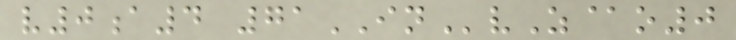v0a4 71INvZ@o0
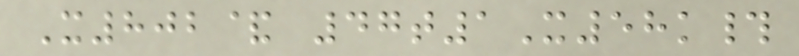X802& 47t1X58k#
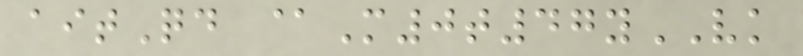aitQd @M0t47yVK
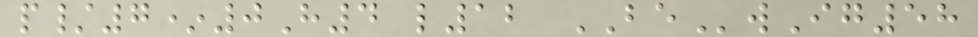p/7*0H4 l12 BEwIg58
